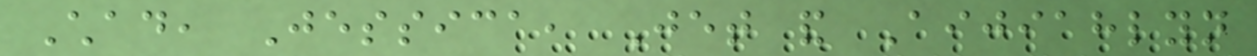Chad, Jessica, Jet and Aijiahlyn
